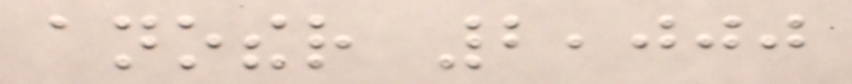another 2,000
